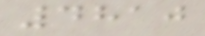4810
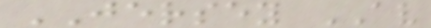JERSEY AV
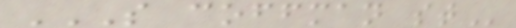S COFFMAN ST
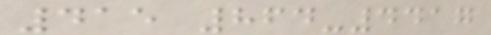415 864-4417
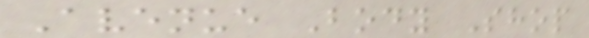Avenue Body Shop
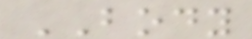BODY
